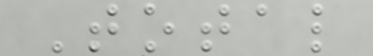Total
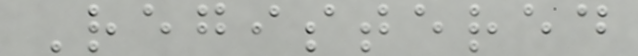Registered
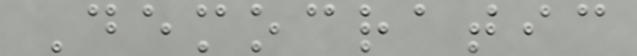Democratic
